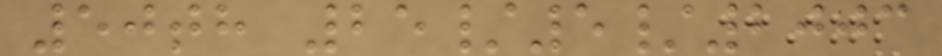50th 25/5/2003
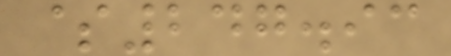$247.93
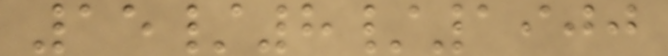15/8/1900
